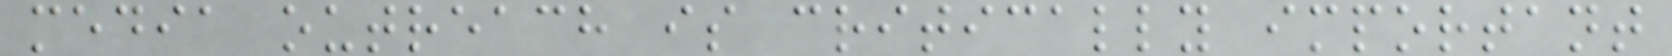media outreach is critically important
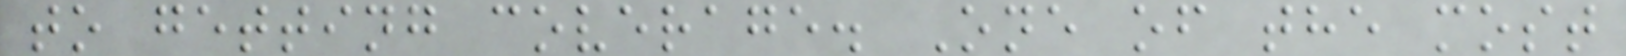to getting coverage. One of the most
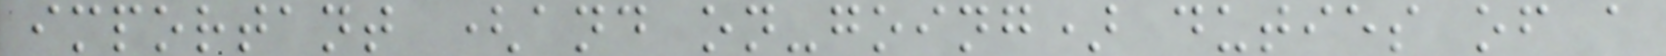important (and on-going) duties of a
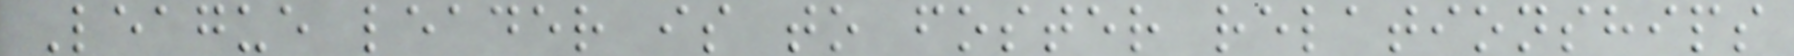League leader is to foster relationships
